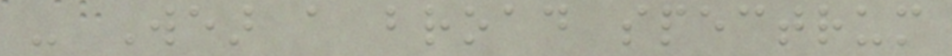- Wear a broad spectrum
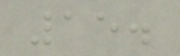15.
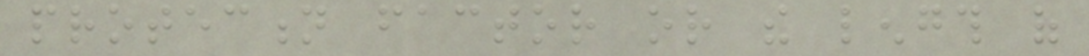protection factor or the length of
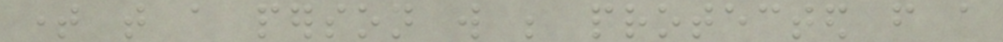time that a person will be protected from a
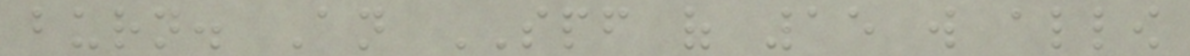burn. An SPF of 15 will allow
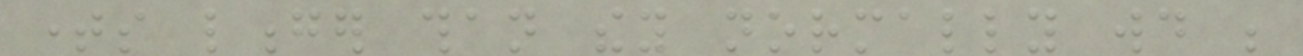times longer than they normally would be
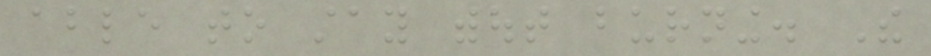able to stay without burning. The
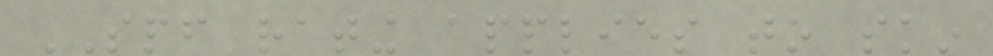SPF rating applies to skin
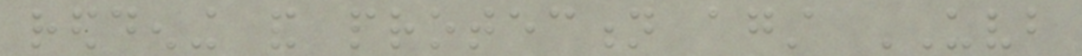reddening and protection against UVB
